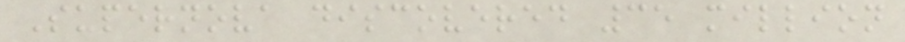Supernova discovered 35 million
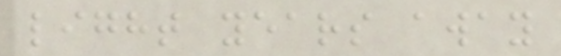light years away
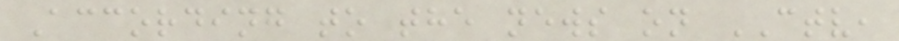According to the news on CTV,
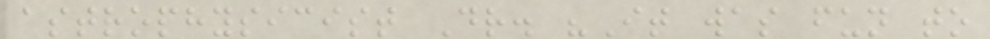astrophysicist Dr. "It was fun to
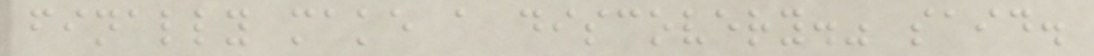finally make a discovery." said.
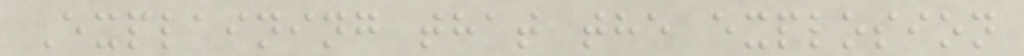Explaining that the explosion
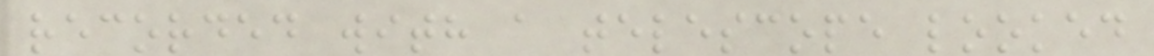recorded with a telescope looked
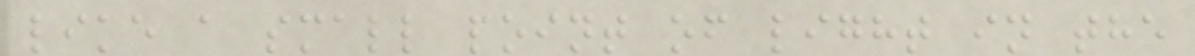like a small point of light in the
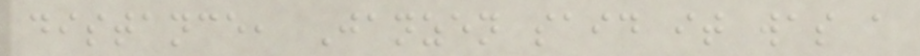distance, Janzen said it was a
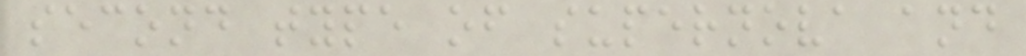second type of supernova and
